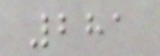281
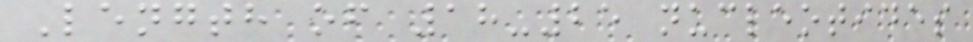Length of 18-25 nucleotides
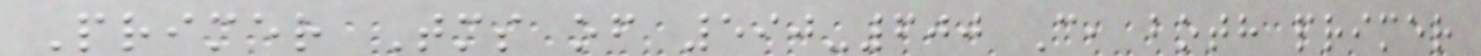Primer Tms of 590-600 C, both primer
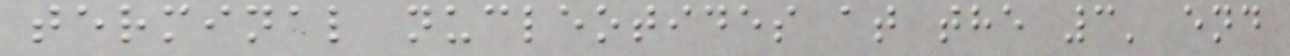terminal nucleotides at the 3' end
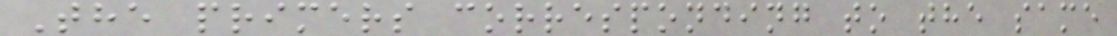The primers corresponding to the same
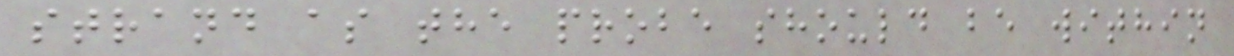strand as the probe should be within
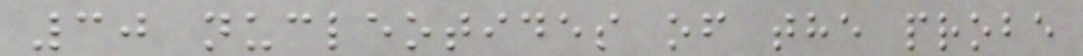30 nucleotides of the probe
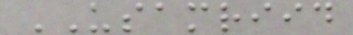USAMRIID
